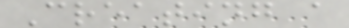Creating a
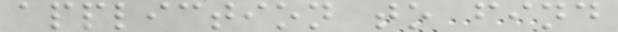appliction to find
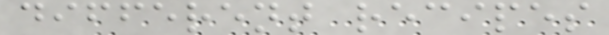different recipes
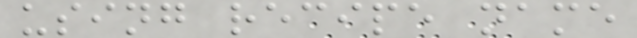using recipe name
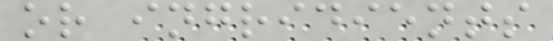or ingridients
